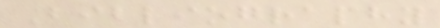Bibliography
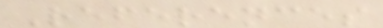References
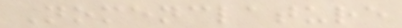Nomenclature
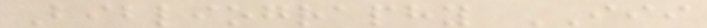Bibliography III
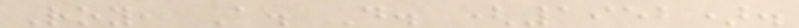Roy, A. D. (1952).
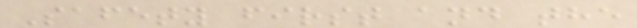Safety first and the
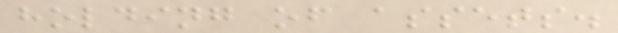holding of assets.
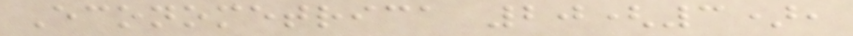Econometrica 20(3),
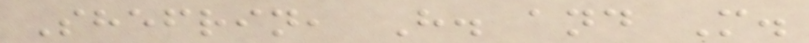Shefrin, H. and M.
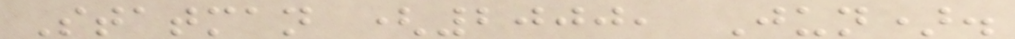Statman (2000, Jun).
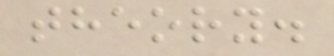theory.
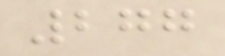277
